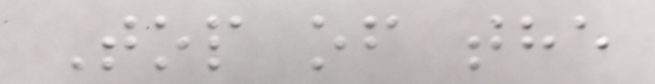Top of the
